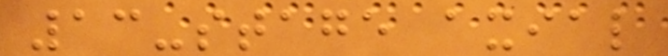13-stage axial
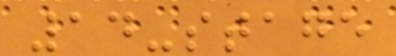14-stage
